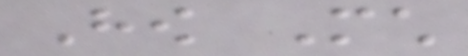How Much
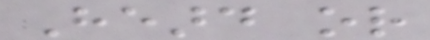Heard or
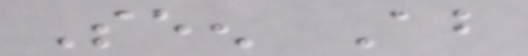Seen About
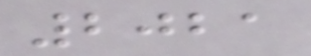2021
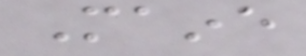Maine
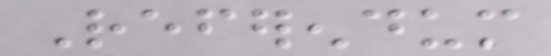Referendum
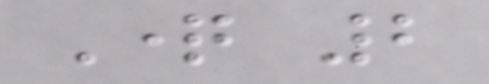Question 2
